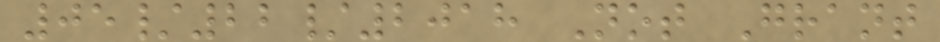05/22/2018 Not Grant
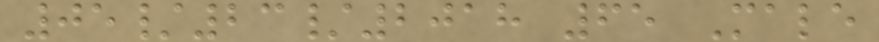05/23/2018 65 Male
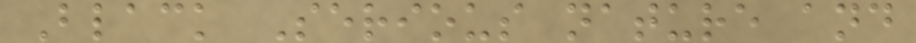Black Serious nature and
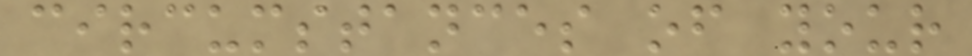circumstances of your
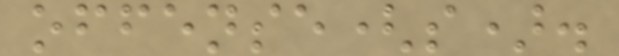offense(s).
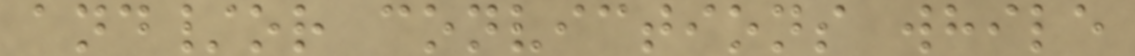and/or convictions while
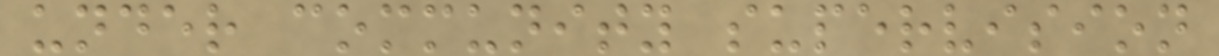under community supervision
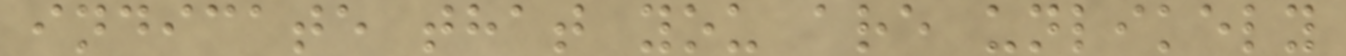indicate that you are unlikely
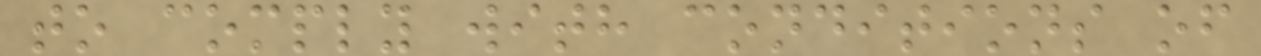to comply with conditions of
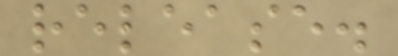release.
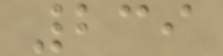239
